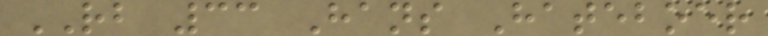RB 33 Hans Hateboer
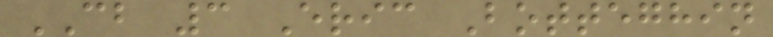CB 3 Eric Botteghin
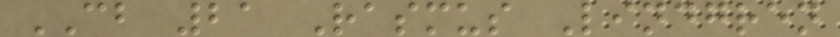CB 21 Rasmus Lindgren
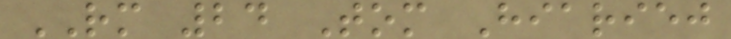RM 24 Tom Hiariej
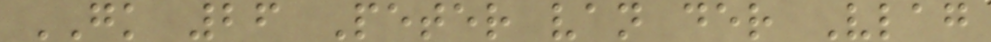GK 26 Peter van der Vlag
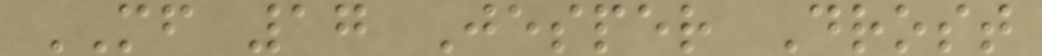MF 17 Jesper Drost
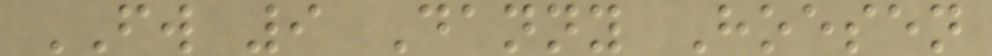FW 9 Danny Hoesen
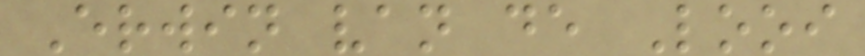Erwin van de Looi
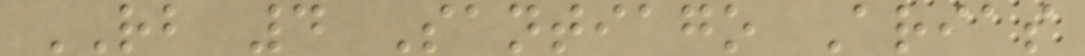RB 4 Santiago Arias
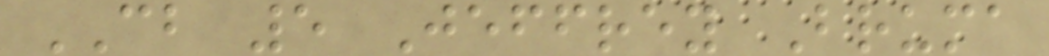CB 5 Jeffrey Bruma
